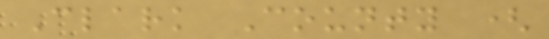Clark County (
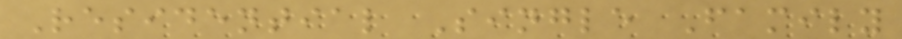Residential Single Family
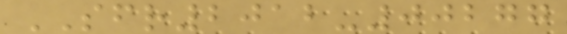SFR2012-00277
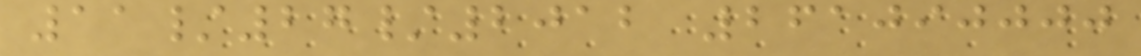11/27/2012 261090000
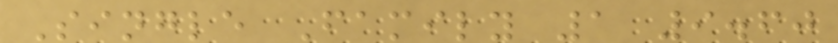Single Family 1 9.60
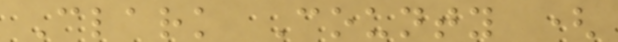Clark County (
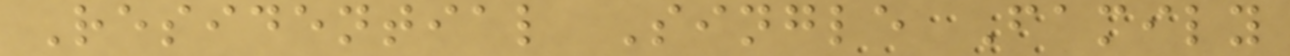Residential Single Family
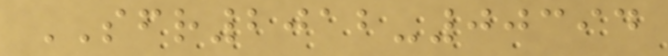SFR2012-00394
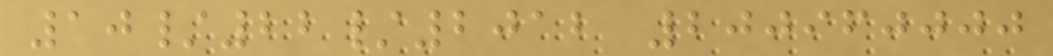10/22/2012 200960000
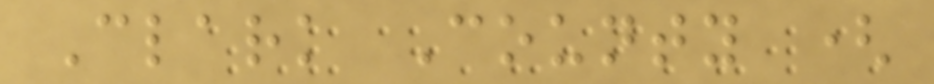Clark County (
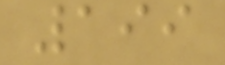199
